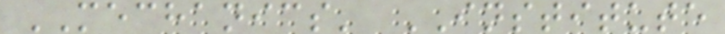MECHANICS' INSTITUTE
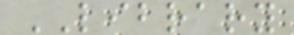LIBRARY
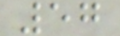57
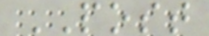POST
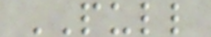PULL
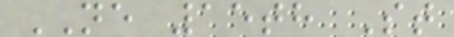NE 15th St
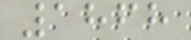1868
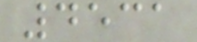4531
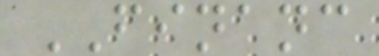FINANC
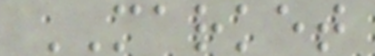MARKET
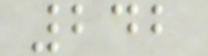242
